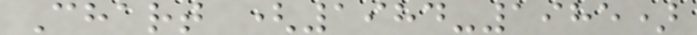Chart (1984-1985)
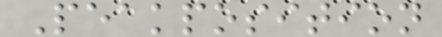Peakposition
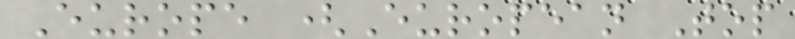Europe (European Top
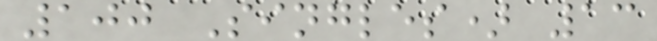100 Singles) 13
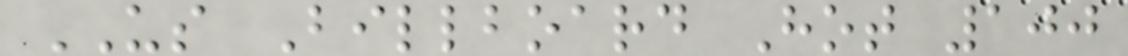US Billboard Hot 100
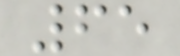65
